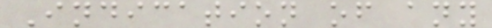Indication of any
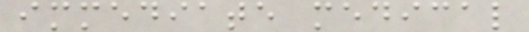immediate medical
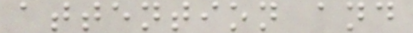attention and
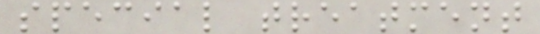special treatment
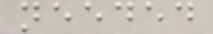needed
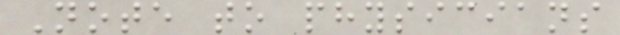Note to physicians
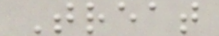Treat
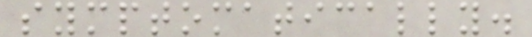symptomatically.
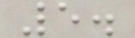5.
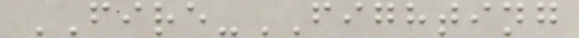FIRE-FIGHTING
